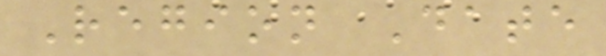Region Date
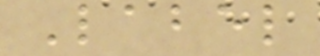Label
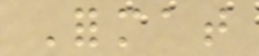Format
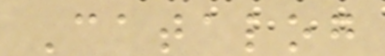Catalog
